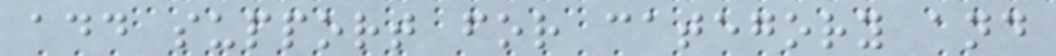add support for category and
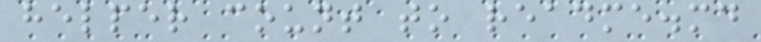helper count to readme.md
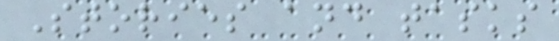Stories and tasks
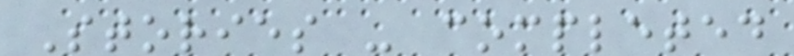Stories - completed
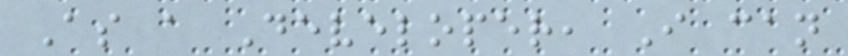As a Developer, I can
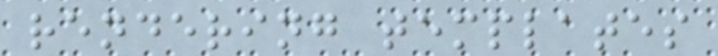rendering templates
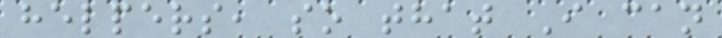helpers, so that I can
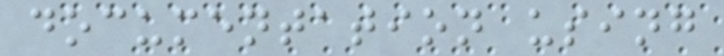documentation using
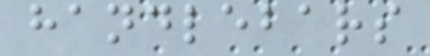handlebars
